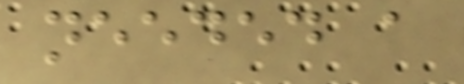needed a
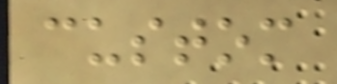custom
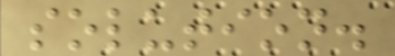solution.
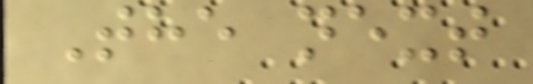The next
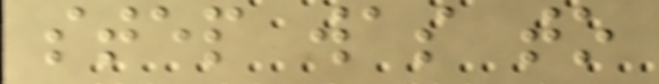step was to
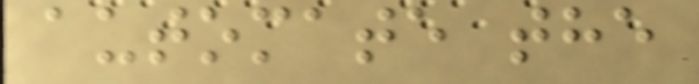automate the
